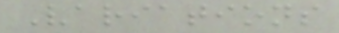Variations
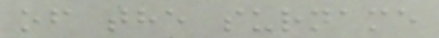of the surname
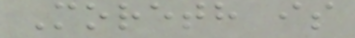Moreth is
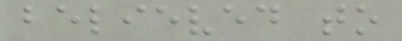believed to
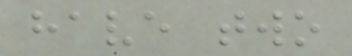have two
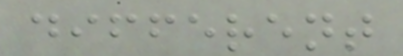different
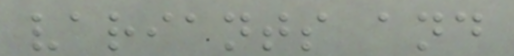variants and
